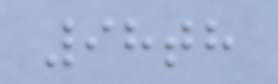98th
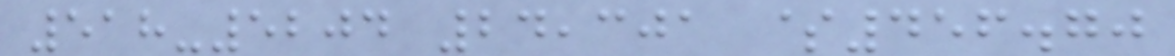518-5204 24,301 $456.70
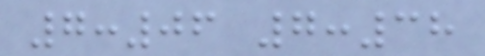7:06 7:38
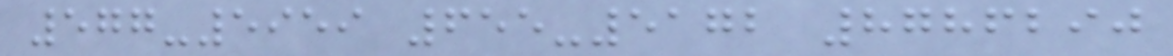577-5959 655-5172 8786290
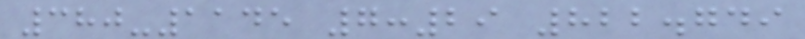380-1145 7:29 822.749
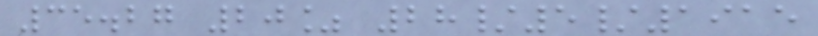35.27 20% 28/5/1915
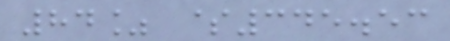84% $345.53
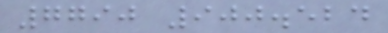7790 900.524
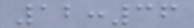12:36
